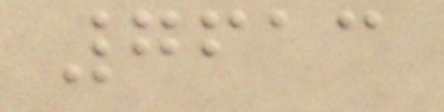7613
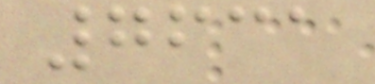7631
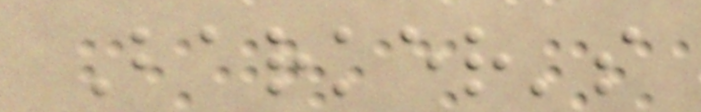Barker's
